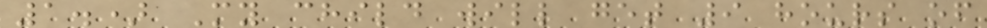1.) My child will get 9 hours of
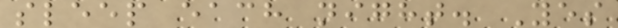sleep each night. Yes
